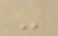-
